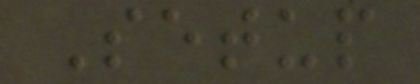Setup
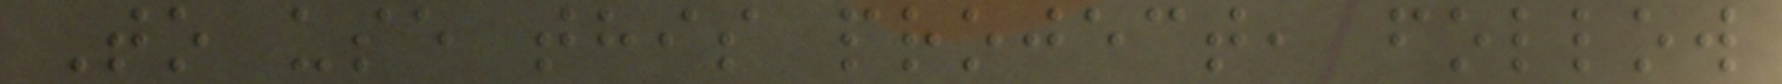To use this project, follow
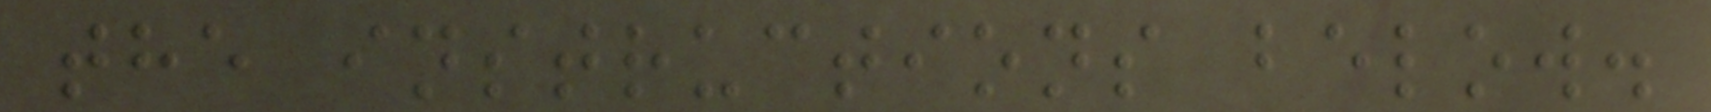the instructions below.
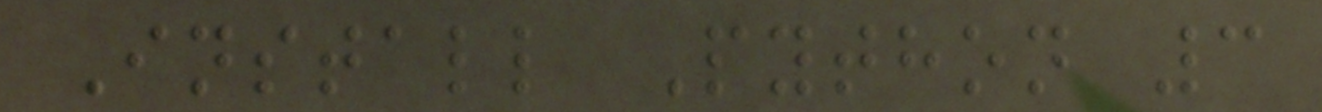Install Python 3
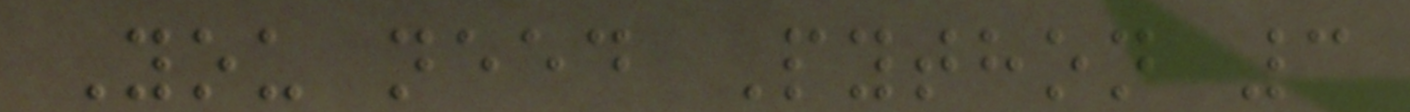You need Python 3
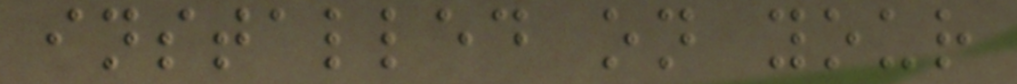installed on your
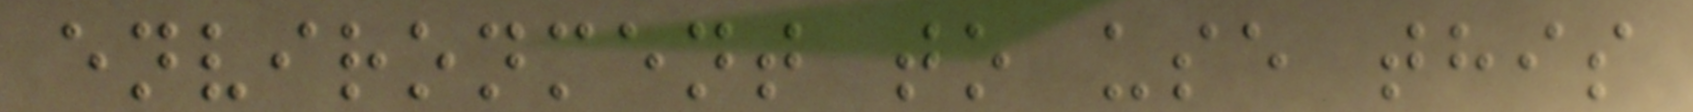environment to use this
